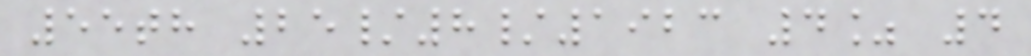55th 25/8/1923 4% 4
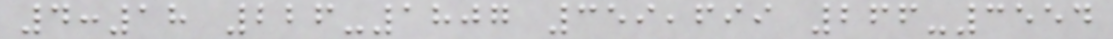4:18 226-1807 359,699 266-3554
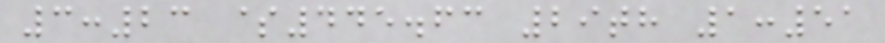3:23 $445.63 29th 1:51
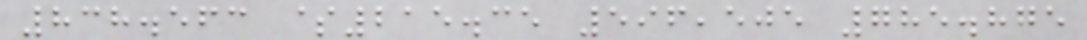838.563 $215.35 596,505 785.875
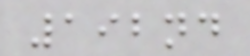192nd
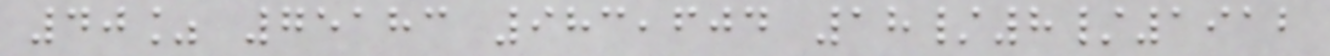40% 75183 983,604 18/8/1912
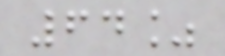64%
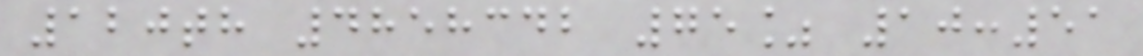120th 4858342 75% 10:51
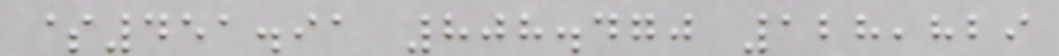$451.91 808.470 128,829
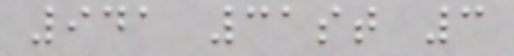941 31st 3
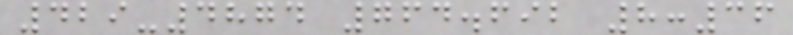429-4874 764.692 8:36
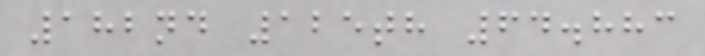182nd 125th 64.883
